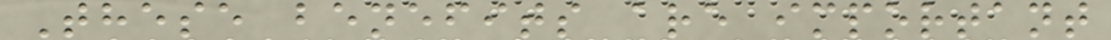These benefits are important
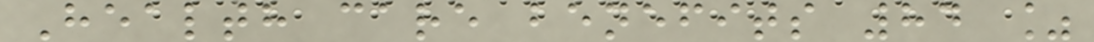Health care benefits 84 %
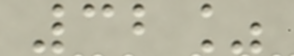32%
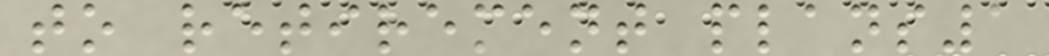to retirement plans1
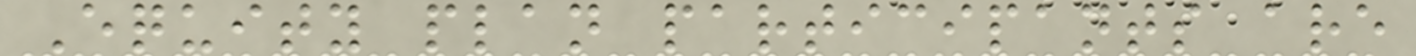Equity plan participants are
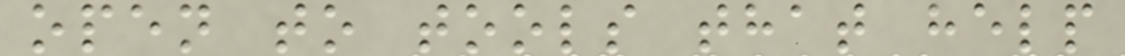open to tools that help
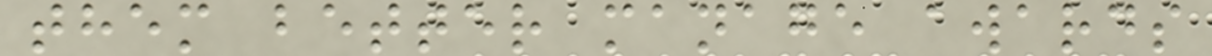them better manage awards
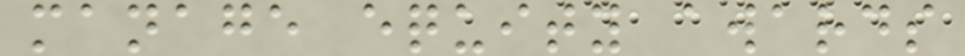manage equity awards
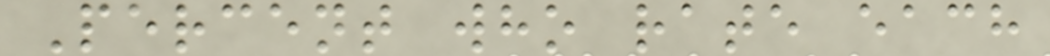Percent who rate each
